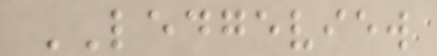LEDGEVIEW
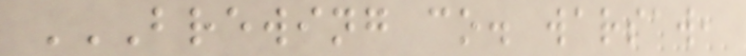BREWING CO. WARSAW,
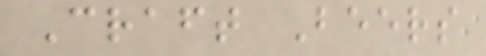Craft Beers
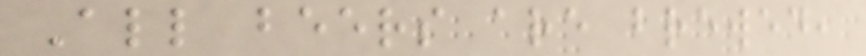All beers are brewed,
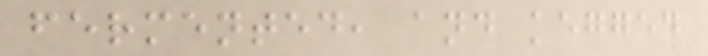fermented, and kegged
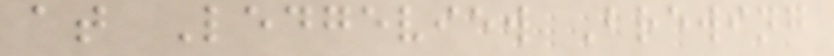at Ledgeview Brewing
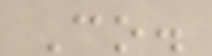Co.
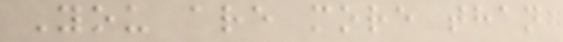You are more than
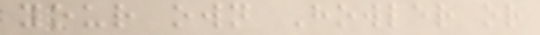your own Howler or
